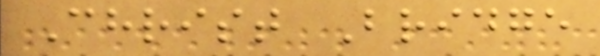Christ Bridge
